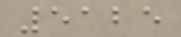5125
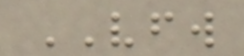VFW
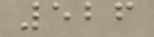526
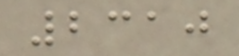2310
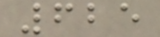625
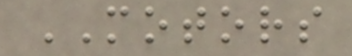MOTORS
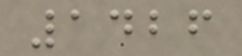1426
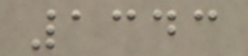1343
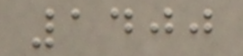1400
